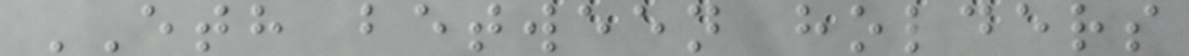ETH between holders
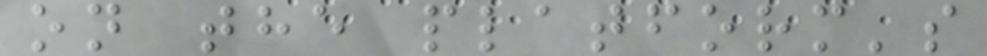on the platform's
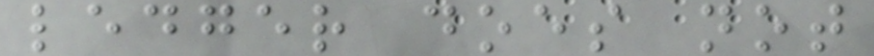ledger does not
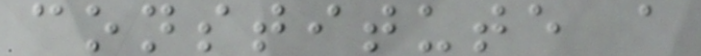constitute a
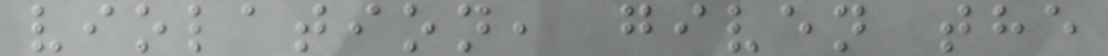violation, given the
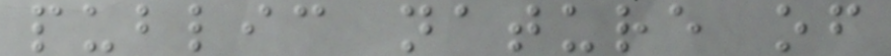public nature of
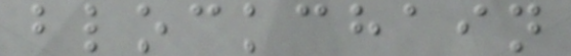blockchain
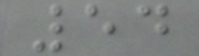54
